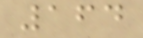164
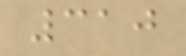310
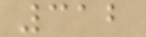312
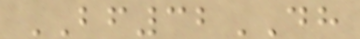BF32DH
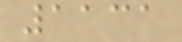1131
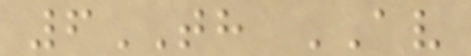6TH AV
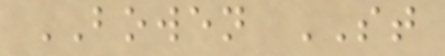BOWEN ST
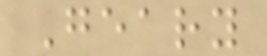Geary
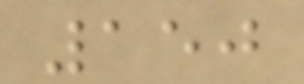150
